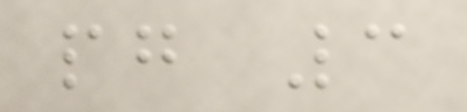pg 3
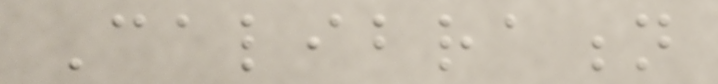Calibration
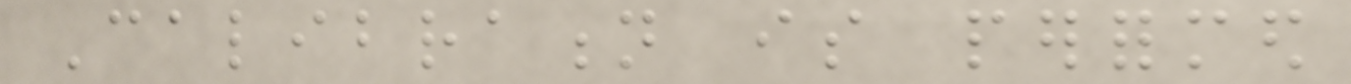Calibration is performed
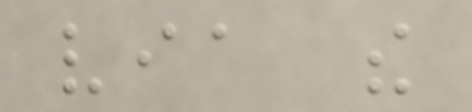via the
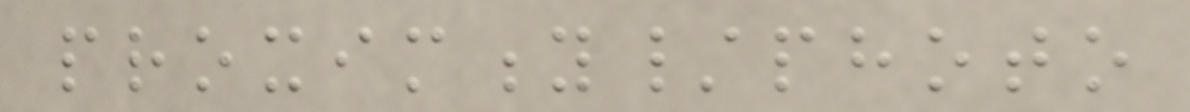proximity/photo
